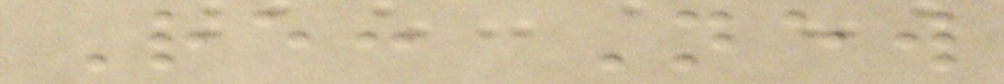Re: New
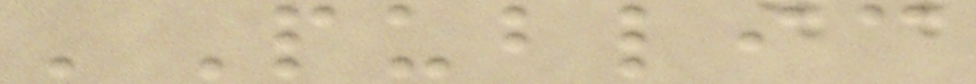'Public
